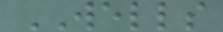WELLS
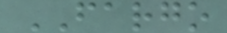FARGO
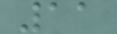11
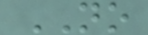NO
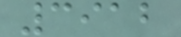3912
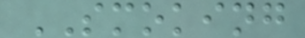SMOKING
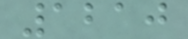1210
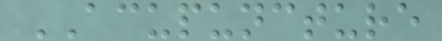ACUPUNCTURE
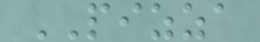PIZZA
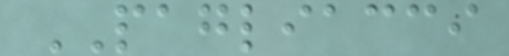PAGLIACCI
